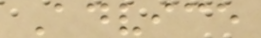Advice
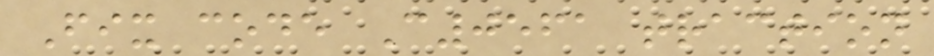Fix code C0561 traction
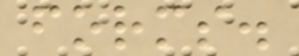forms.
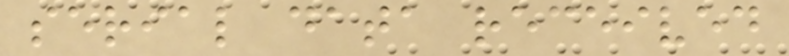serial data received
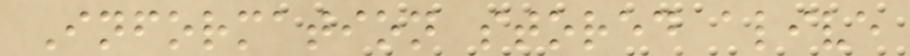Information stored alive
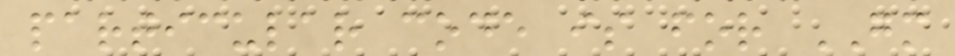particular code is for GM
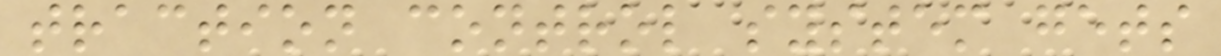traction control system gets
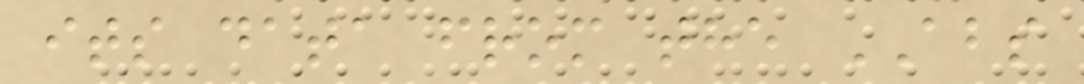its data from the ABS
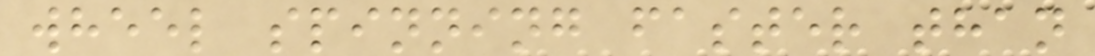wheel spinning faster than
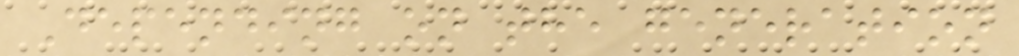Depending on the generation
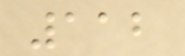112
